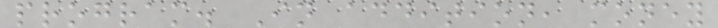program. In addition, money
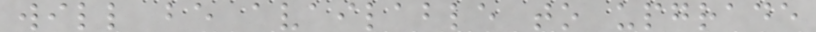will be available to upgrade
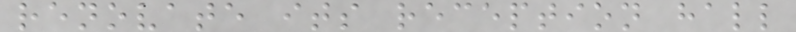renovate its reception hall
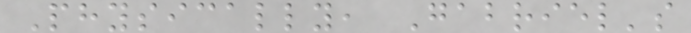Physically, Gabriel's
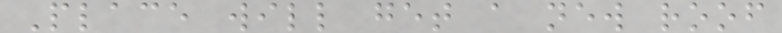Place will get a new roof
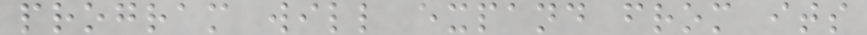program will expand from its
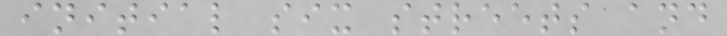initial six streets and
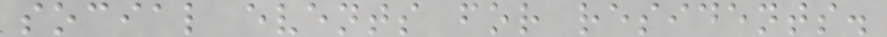social events for residents.
